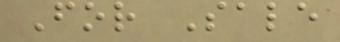For Sale
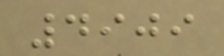4909
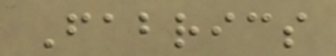Fabrics
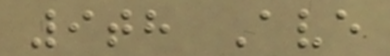9th Ave
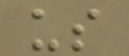us
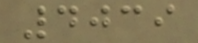4039
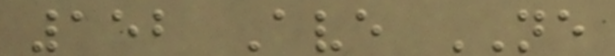152 Ave NE
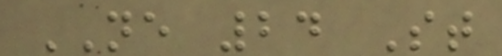NE 24 St
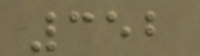352
